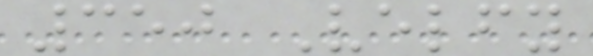350 Velfy
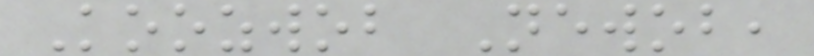Koozwob Newob,
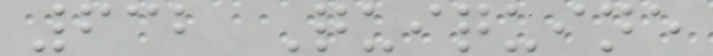632 Quiquine
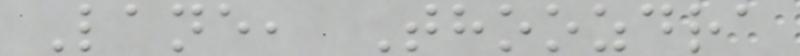Lane, Thoozdra
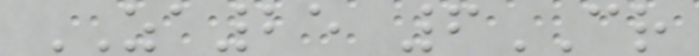ZA25 6CR
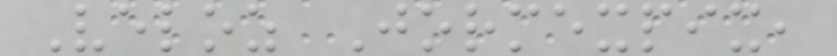Veloz Jormexpix,
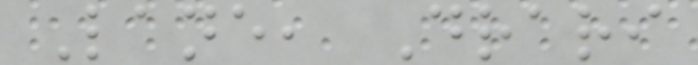Lane, Drari
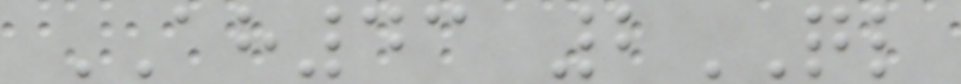AH43 2QL
